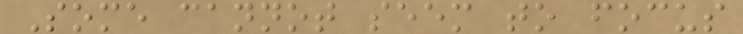Some cannot seem to focus
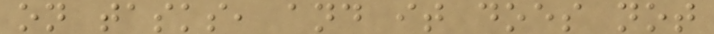on tasks, and it does not
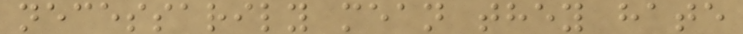necessarily mean they hate
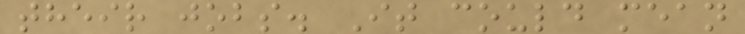their jobs. It could mean
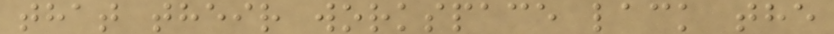that their workspace lack the
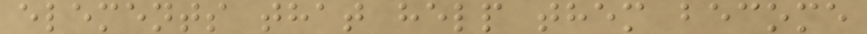elements that help them become
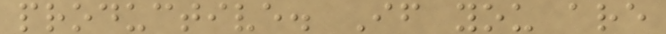productive. If you are
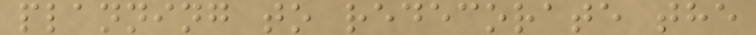planning to redecorate the
